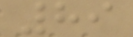89
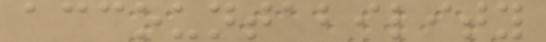accountability
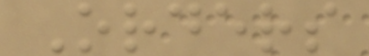Orders
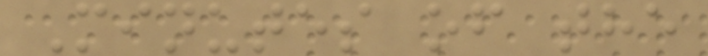Minutes of the
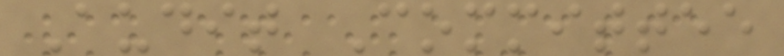Audit Committee
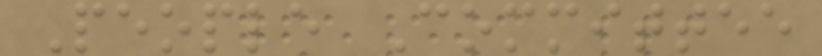People Committee
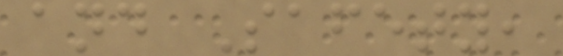and Safety,
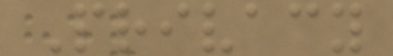Privacy
